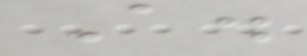A.
